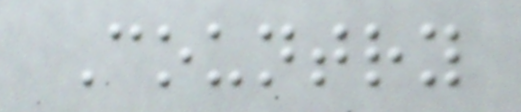Country
